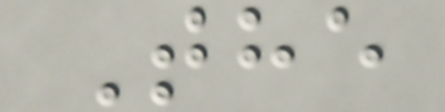The
